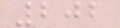202
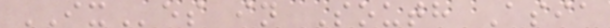IXes in South Asia
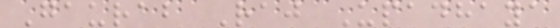Gaurab Raj Upadhaya
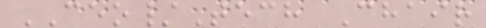CEO/Tech Chair
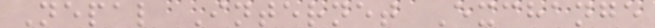Nepal Internet Exchange
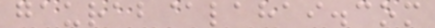gaurab@lahai.com
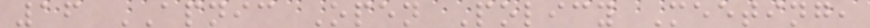16 APNIC Open Policy Meeting,
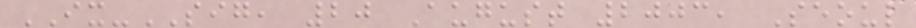IX-SIG, 20 August 2003, Seoul
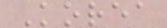Korea
